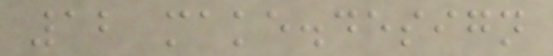12 make.design
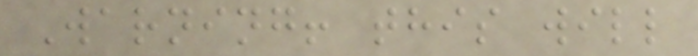Warning! this will
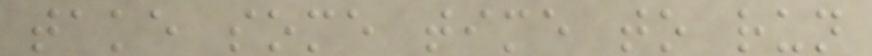take some time to run
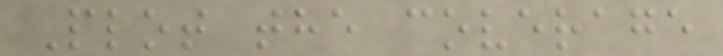Plot the coverage
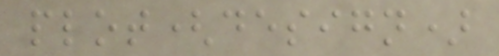plot(design)
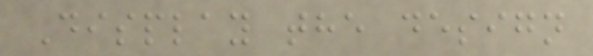Display the design
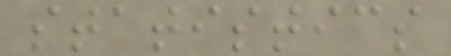statistics
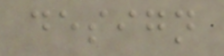design
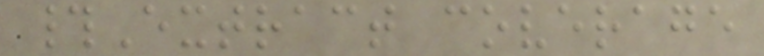#Extract coverage
